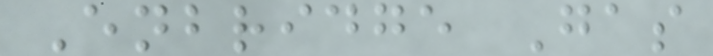Enbridge Gas
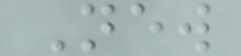New
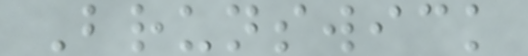Brunswick
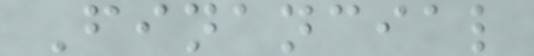Financial
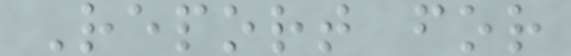Report for
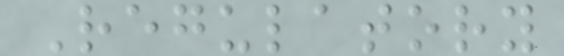Regulatory
